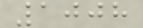1008
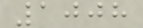1008
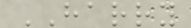HARRY
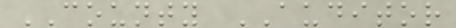COUNTY AUDITOR
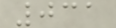031
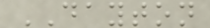DAYTON
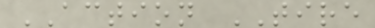ACTION TIRE
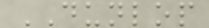DUNLOP
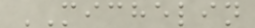MICHELIN
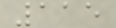115
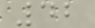42
